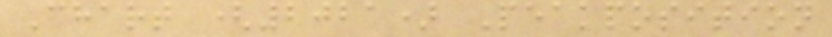Chart (2021) Peakposition
